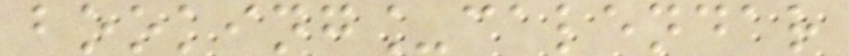booking_calendar
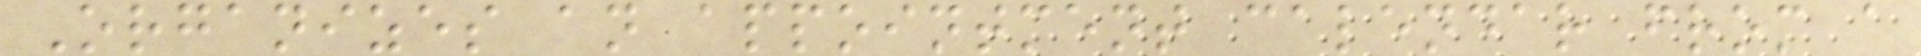Organizes an appointment calendar from a
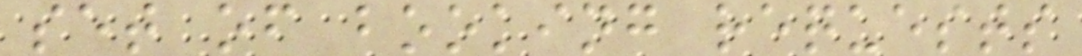set of booking requests
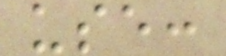use:
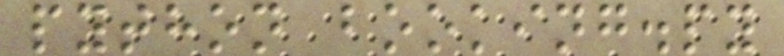python booking.py
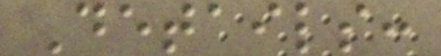Details:
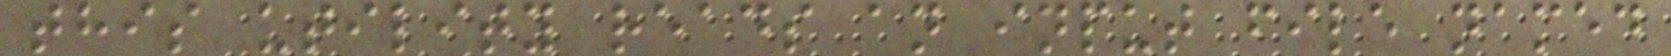this utility reads an input file named
